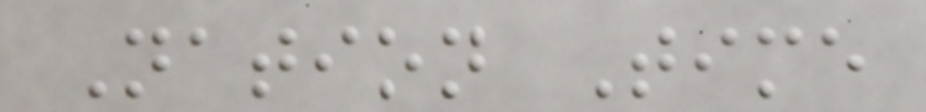Nation Time
